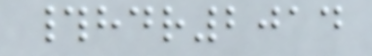#hdr2014
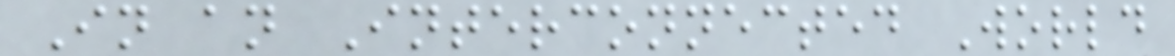In an Interconnected World
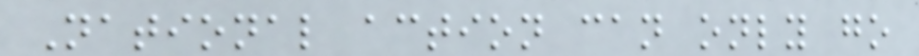National action can only go
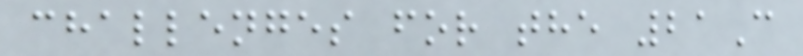challenges for the 21C
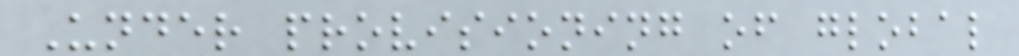Under provisioning of global
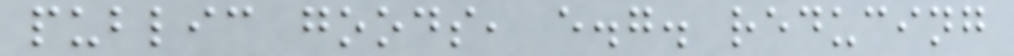public goods, e.g. reducing
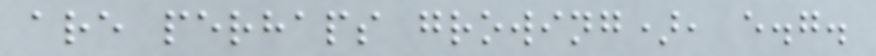are perhaps growing), e.g.
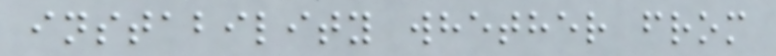instability whether from
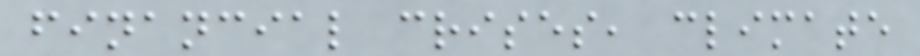financial crises, climate
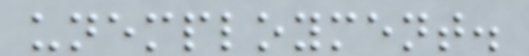unemployment.
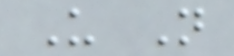U N
